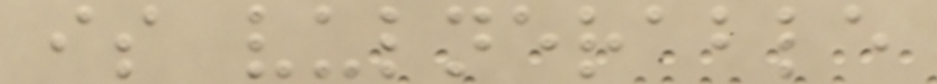is vulnerable
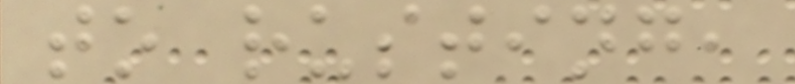to rusting,
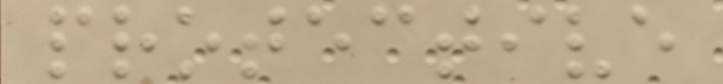protective
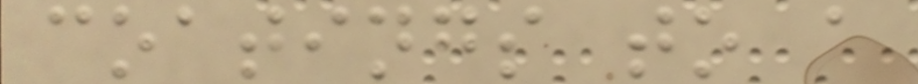coatings to a
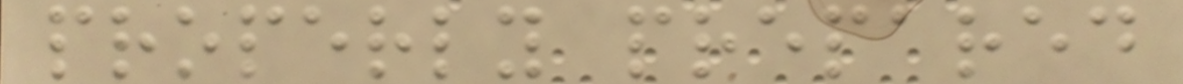properly prepared
